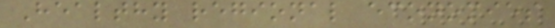Healthy regional economies
